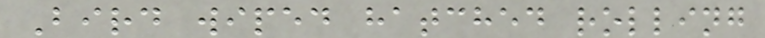Bird wiped hatched rolling
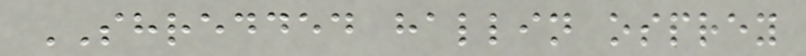SHREDDED hallin osprey
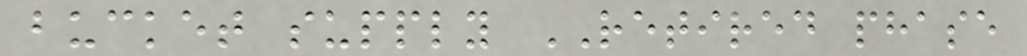bucket supply RETIRED phase
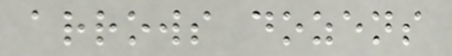arrows dozens
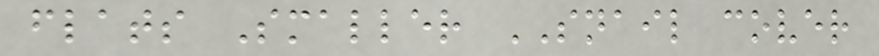flats Smaller SNAIL cover
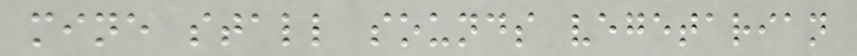mine stall sounds vegetarian
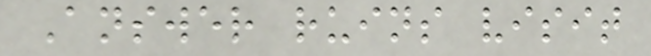Answer ruins visit
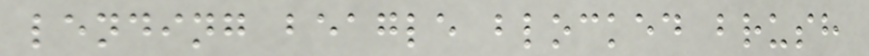lending beagle blocked brush
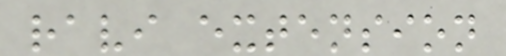ravi extension
